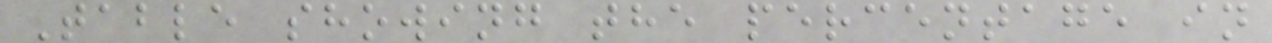Table showing the percentage in
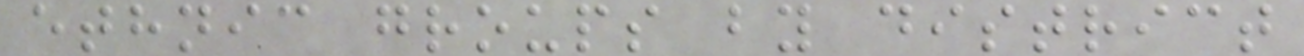ethnic groups by district
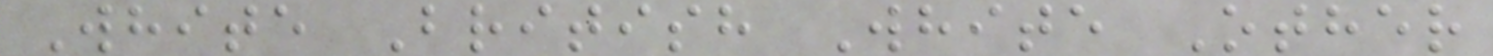White British White Other
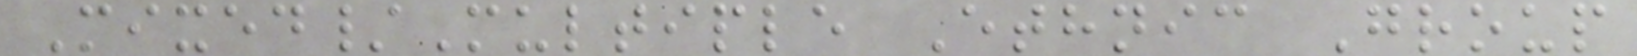Mixed/Multiple Ethnic Group
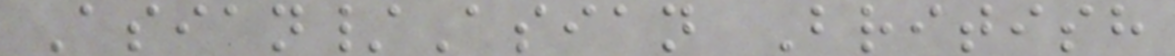Asian/Asian British
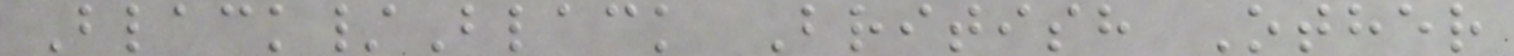Black/Black British Other
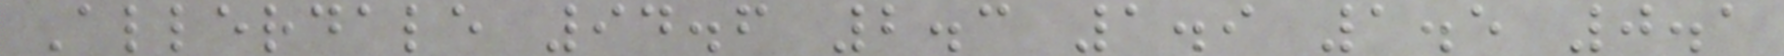Allerdale 94.6 2.3 1.9 1.5 0.1
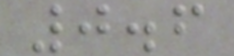0.6
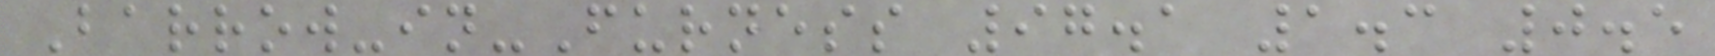Barrow-in-Furness 97.1 1.3 0.5
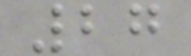27
